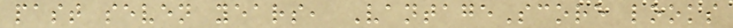past seven years, VantageScore looks
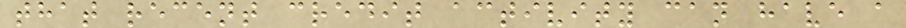that recent credit activity can have a
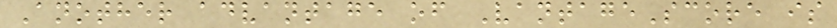Another advantage of VantageScore is
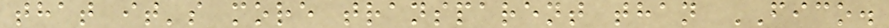that it's more transparent than FICO.
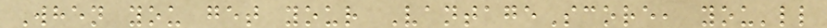When you get your VantageScore, you'll
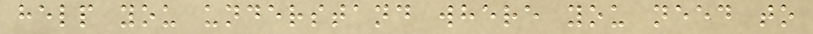help you understand where you need to
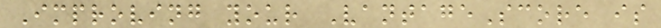Improving your VantageScore is
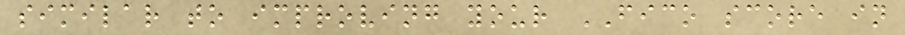similar to improving your FICO score in
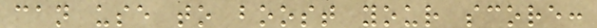can use to boost your score:
